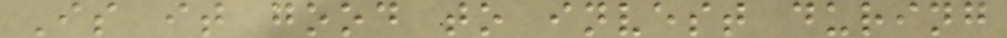Is it good to invest during
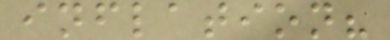inflation?
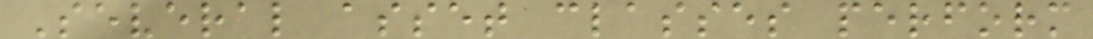Several asset classes perform
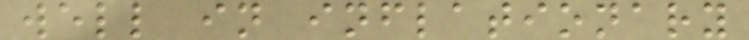well in inflationary
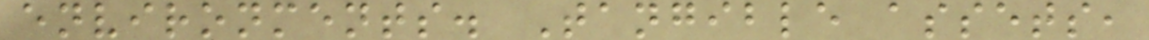environments. Tangible assets,
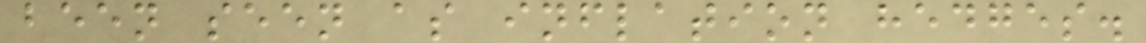been seen as inflation hedges.
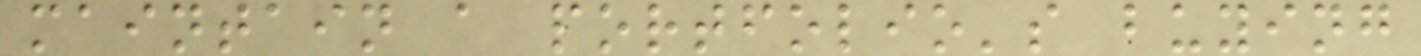maintain a portfolio's buying
